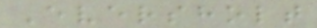Eversholt
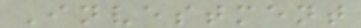Investment
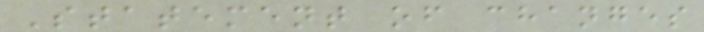Statement of changes
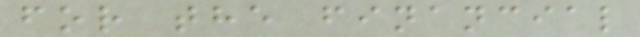for the financial
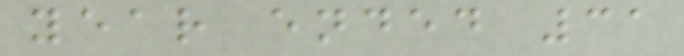year ended 31
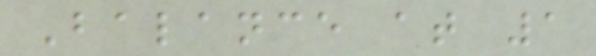Balance at 1
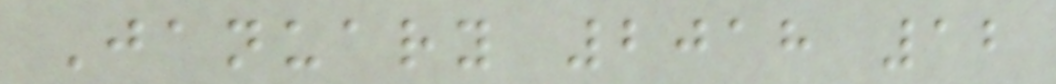January 2018 12
